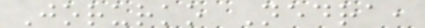Jorurko Nedra,
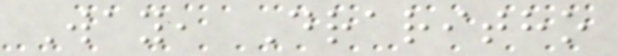Way, Draritho
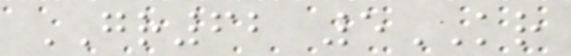GR62 5KR
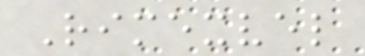Rimexvel
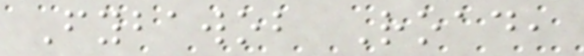Fybawob Road,
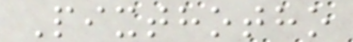Pixthotho
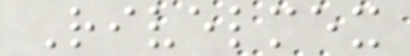Rivelmex
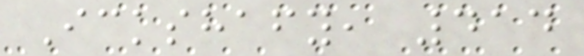Ickshafy, 414
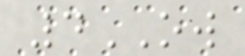4OW
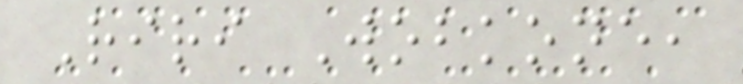Riri Wobkone,
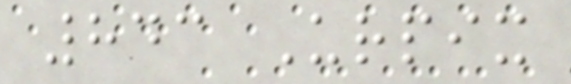843 Urpix
